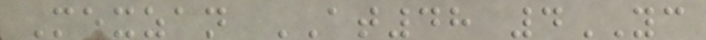Mexzan AT48 4YC
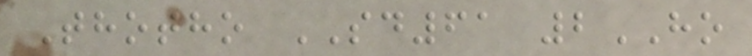Thotho SD61 2HO
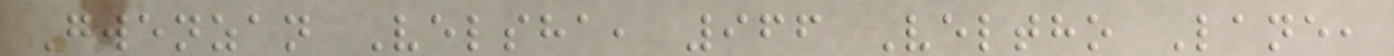Gwenzan Velsha, 966 Veltho Lane,
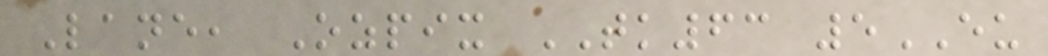Lane, Ozpix TK63 5EU
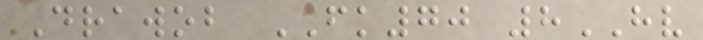Drawob FK70 8HV
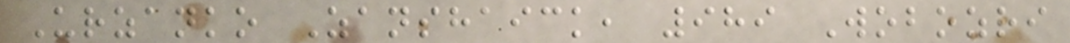Urzanko Zanshaick, 989 Wobozri
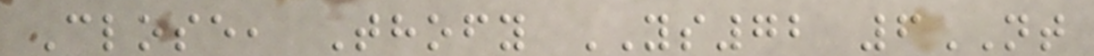Close, Thofy YS72 6NT
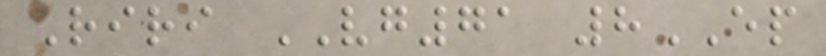Riri VG71 8EP
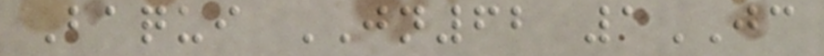Baqui JN62 1JC
